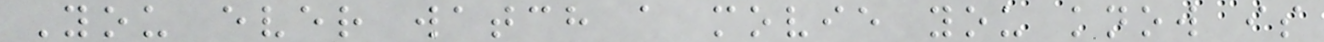You ever watch a movie you know is
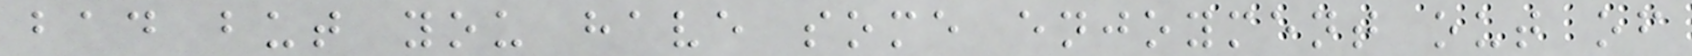bad but you have some enjoyment out of
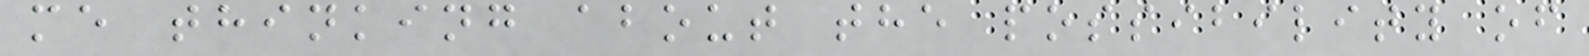me thinking about the possibility of
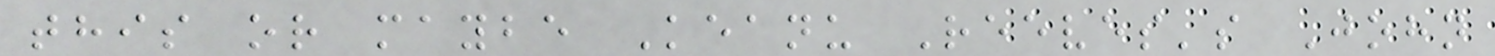this or maybe Keanu Reeves's John
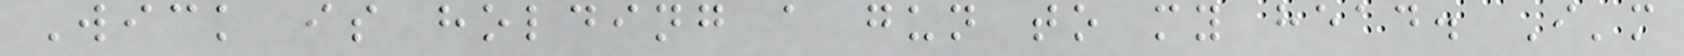Wick is holding a gun to my head. I'm
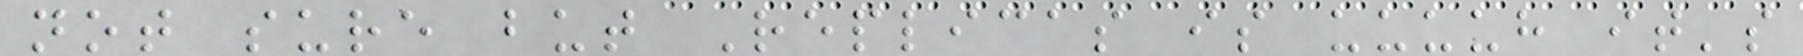not sure but Replicas is uuuuh it's
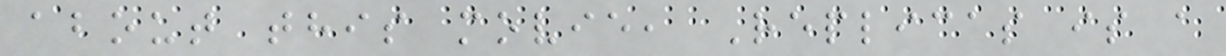about this movie, Replicas is a
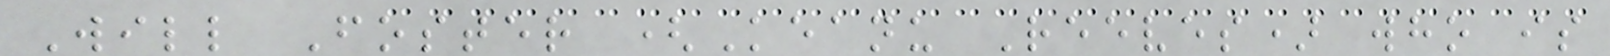Will Foster (Keanu Reeves) who is
